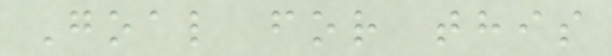Goal for this
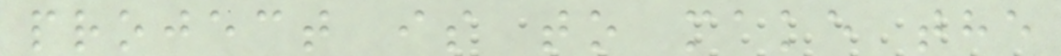project is to make the
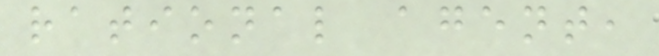rational agent,
